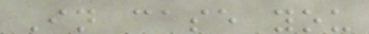In case you
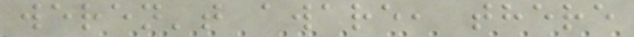weren't aware, there
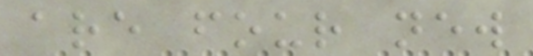are four new
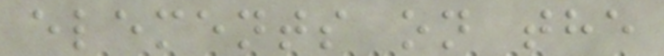elements on the
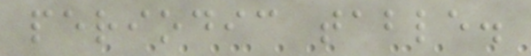periodic table.
